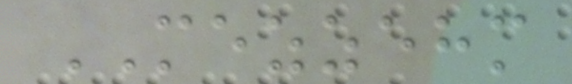MEZZEHM
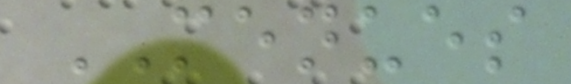MENUES
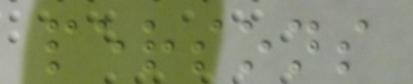persons
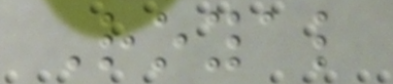Royal
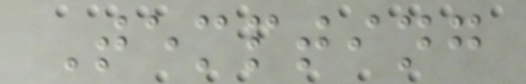Tempting
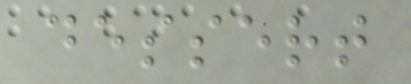dessert
